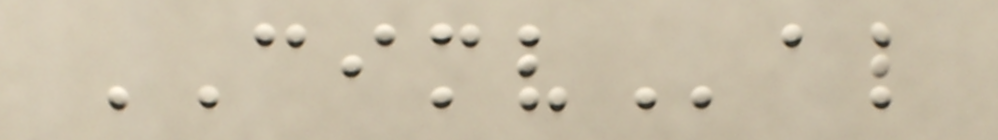CIMVal
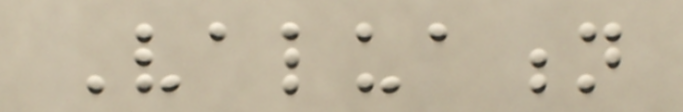Valuation
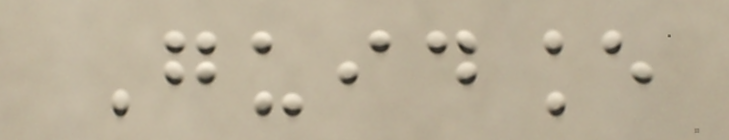Guidance
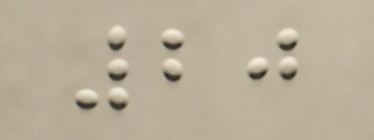20
